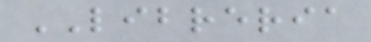LIBRERIA
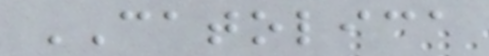CATOLICA
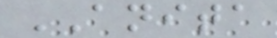ANITA
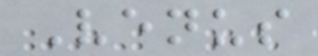Venus
